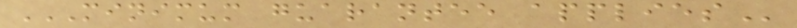MINIMUM GUARANTEE APPLIES
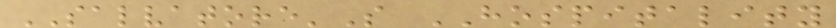SALVATORE'S HOSPITALITY
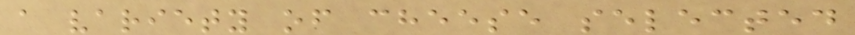a variety of cheese selected
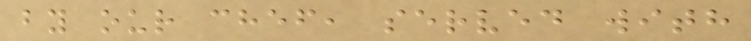by our chef, served with
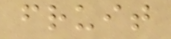fruit
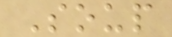Soup
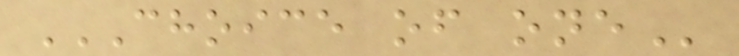CHOICE OF ONE
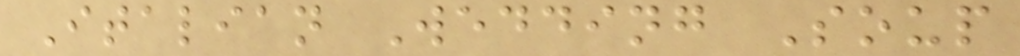Italian Wedding Soup
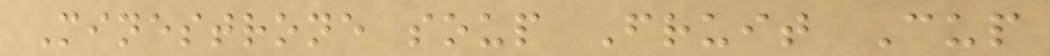Minestrone soup Fruit Cup
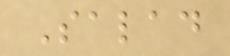Salad
